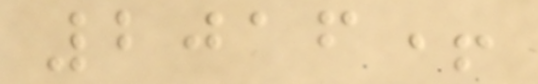2016+
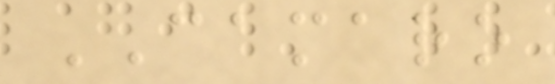CAMARO
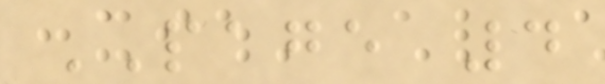PAGE 4
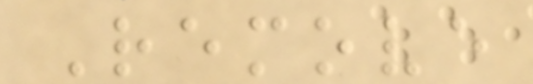Remove
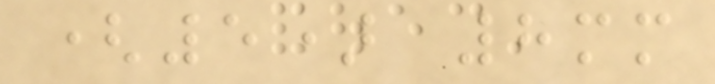(5) 8mm
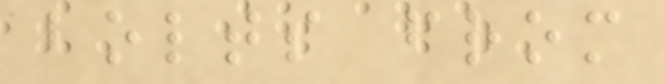bolts from
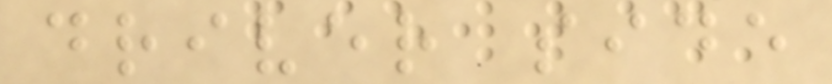driver side
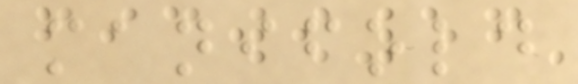manifold
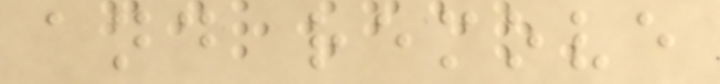and remove
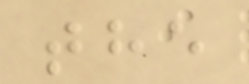the
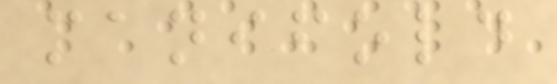manifold
